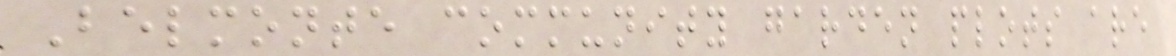Belmonte community garden plots are
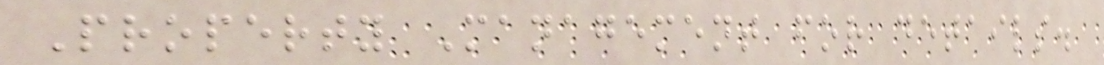Property Management for details.
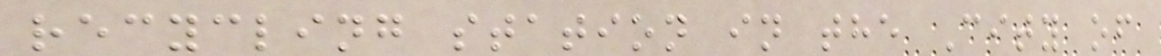recycling station in the City of
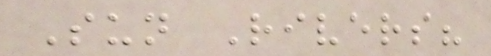Sun Rivers?
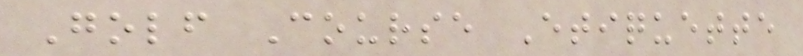Golf Course Etiquette
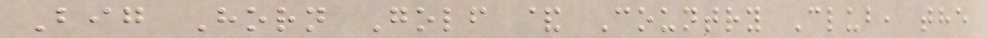Big Horn Golf & Country Club, the
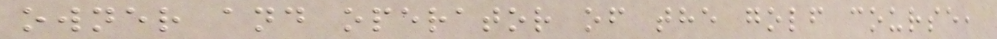owner and operator of the golf course,
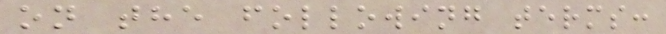on the following terms:
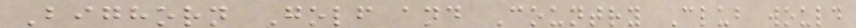Bighorn Golf and Country Club would
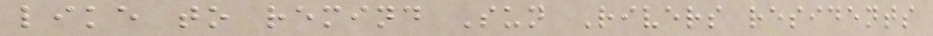like to remind Sun Rivers residents
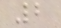2
